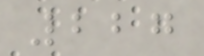227
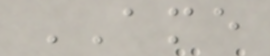AME
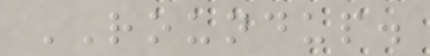ROUNDUP.
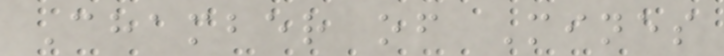Chamber of Mines
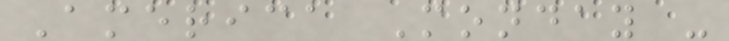America Monday -
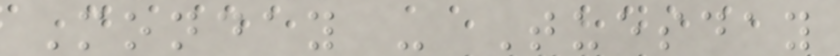Monday - Tuesday
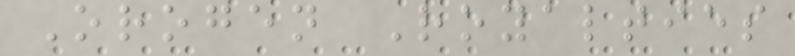Orogen Royalties
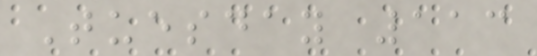Tuesday 113
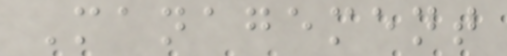Management
